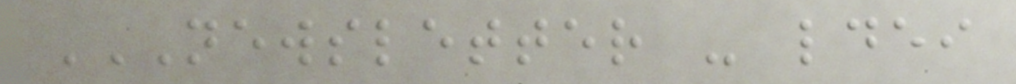NEWSLETTER - LDEI
